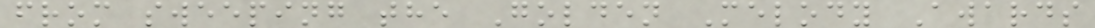from sweeping the Golden Melody Awards
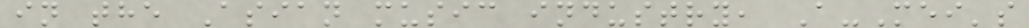in the Asian music industry, A-Mei's
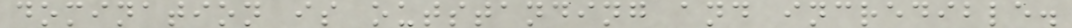domination is outstanding and incredible.
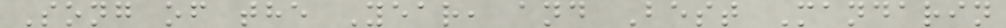Song of the Year, and Best Mandarin
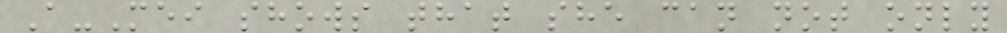A-Mei shows that she can not only
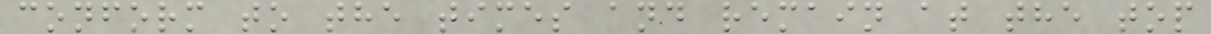conform to the times and remain at the top
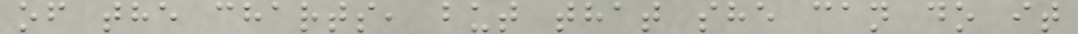of the charts, but that she can do it
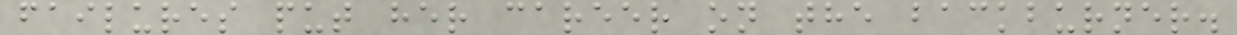failures put her career on the backburner.
